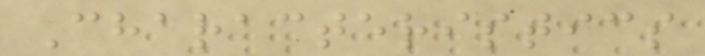Characteristics
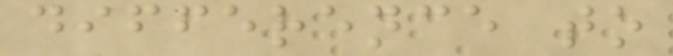difference to
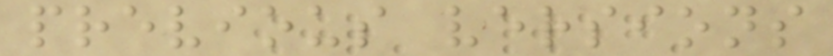previous versions
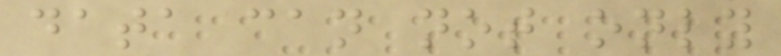data can not only
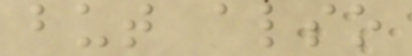but also
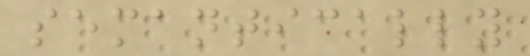semantically
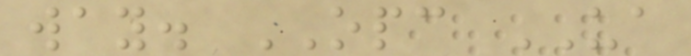way. OPC UA
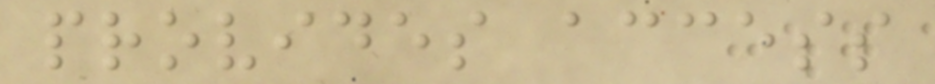provides access
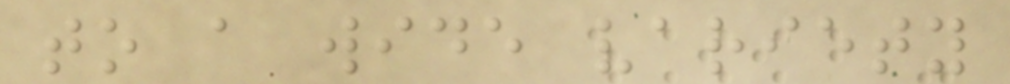to a wide variety
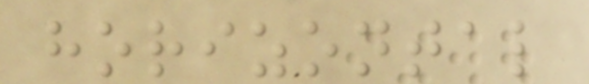horizontal
